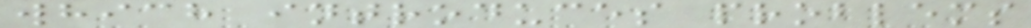which introduces problems
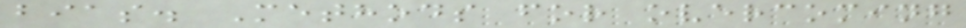bias. Methods for overcoming
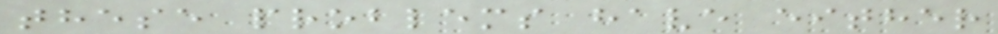these problems have either
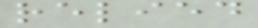relied
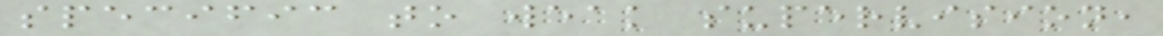specific to weak supervision,
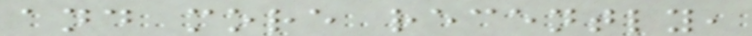and more recently,
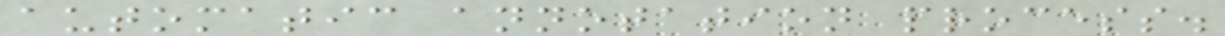automatic annotation process.
